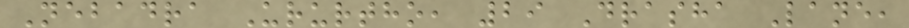Nebadra Ururtho, 29 Drasha Lane,
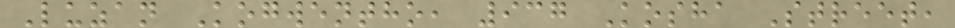Luzan Kogwentho, 937 Kosha Street,
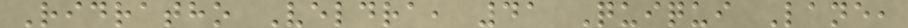Ridratho Veldra, 41 Quiqui Lane,
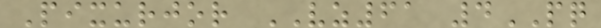Pixurjor VZ61 4PQ
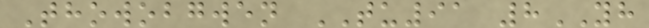Thowobgwen TU91 8YH
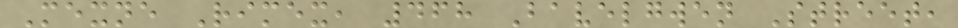Mexne Rimex, 468 Bavelgwen Street,
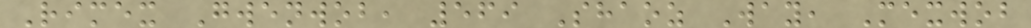Rimex Gwenwob, 569 Shaoz Way, Mexwob
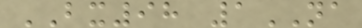BX98 1NA
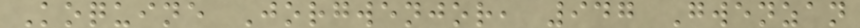Koquine Jorgwenjor, 947 Gwenzan
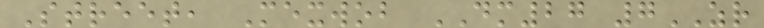Street, Mexwob DM27 7ZR
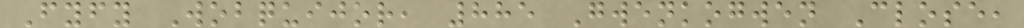Fyfy Wobquijor, 885 Gwenkogwen Close,
